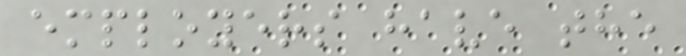employers have the
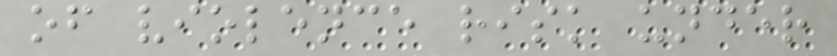of violence risk under
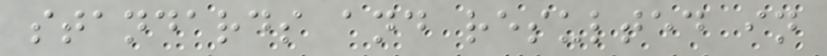standards and resulted in
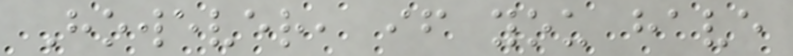However, if you have
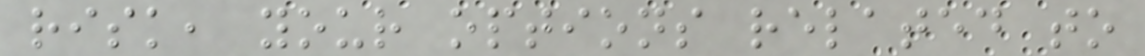risk, your options related to
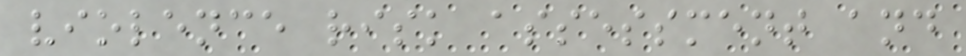violence risk assessment and
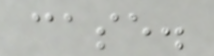case.
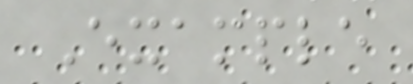Example
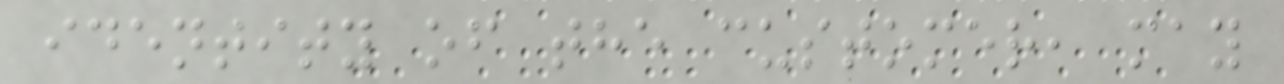identity of the customer, may
